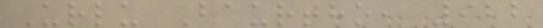Urlu Baurtho, 922
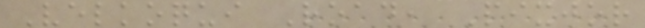Velkoqui Road, Pixjor
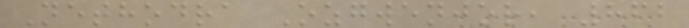Nethodra Ozgwenjor, 862
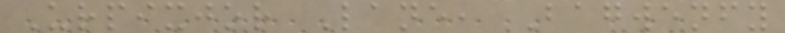Urpixjor Lane, Bagwenfy
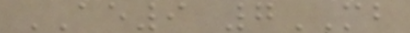AE9 7MB
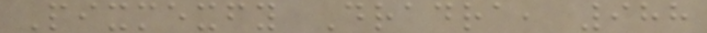Pixmexfy Dradra, 988
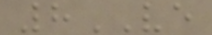8VE
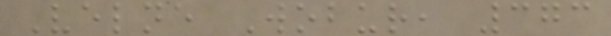Velne Wobur, 373
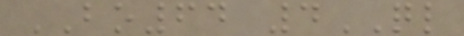BO64 4QL
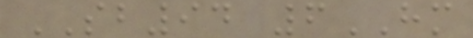SB94 6HM
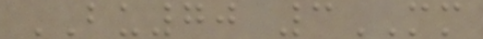BU70 3MM
